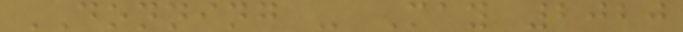DONNING - May 2020
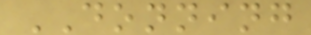DONNING
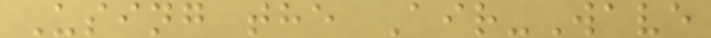Using the Air-Wave
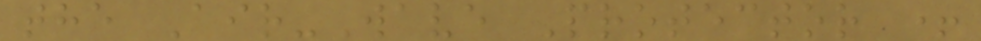the Air-Wave Protector +
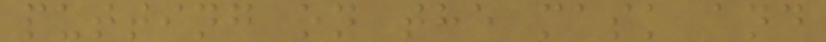putting on the mask and
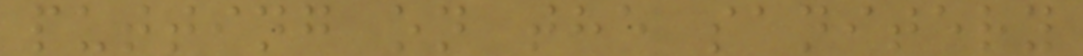putting on the sanitery
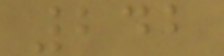242
